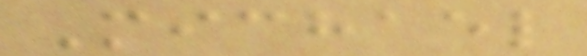Michael
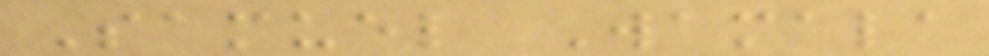Samuel Wamala
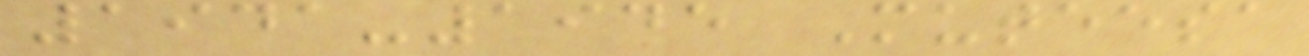1941-1945 Muteesa
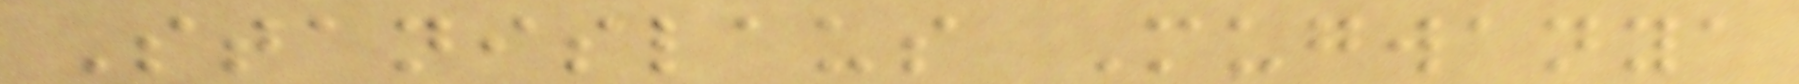Stanislaus Mugwanya
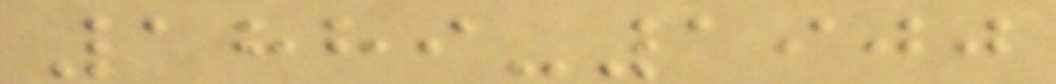1889-1900
